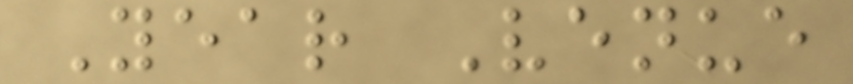Year Venue
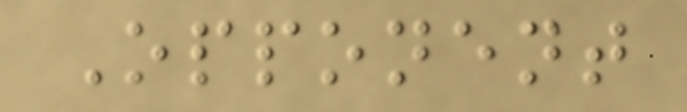Opponent
